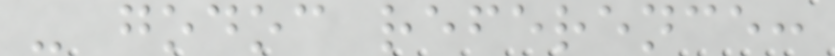- godoc reference:
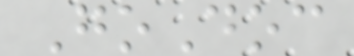GoDoc
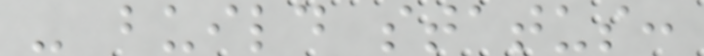- build status:
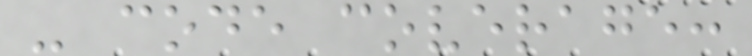- code coverage:
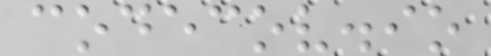codecov.io
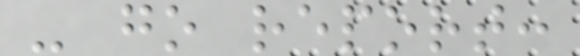- go report:
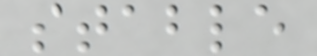stable
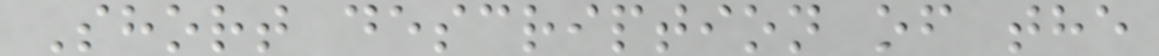Short description of the
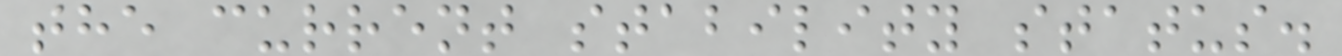the current stability status.
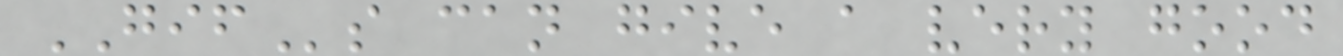GIFs can give a very good
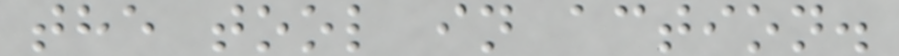the tool in action.
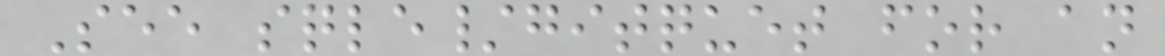See sqle/gitquet for an
